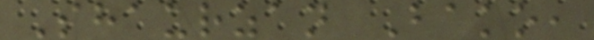Shaurzan Bako,
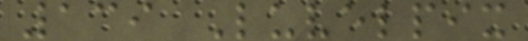139 Luvelpix
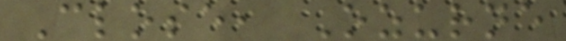Close, Ozurne
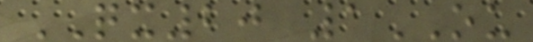QX20 1OU
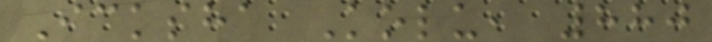Icksha Kolu, 880
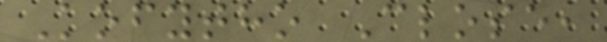Kofytho Close,
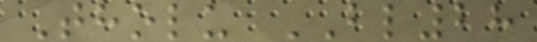Tholu BL28
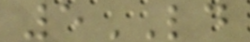5LD
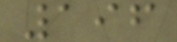196
